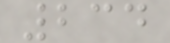234
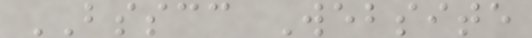BSSCC Website
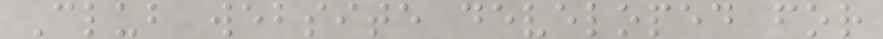Club website developed for
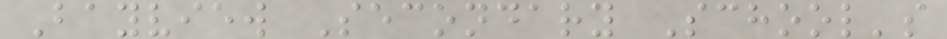Bayview Secondary School's
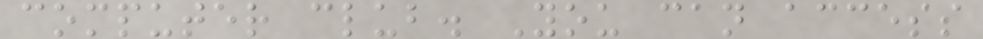computer club. You can access
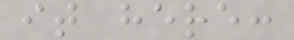it here:
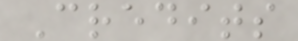Credits
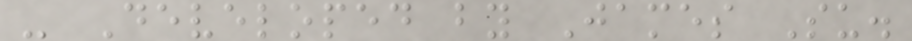- Developed by James Su.
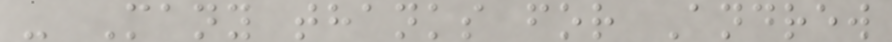- Many thanks for Andrew
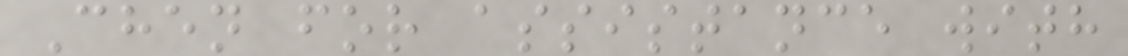Chen for assistance with
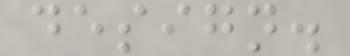design.
